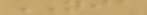NIA
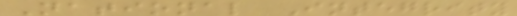National Integrity
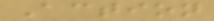Action
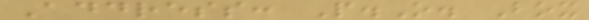Address: P.O. Box
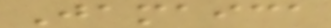Jamaica
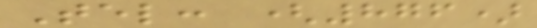Tel: (876)
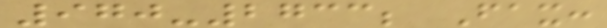970-2733; Fax:
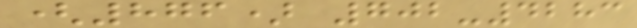(876) 702-4283
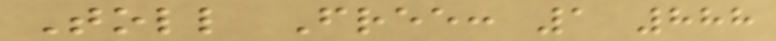Toll Free: 1 888
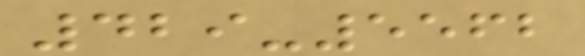429-5562
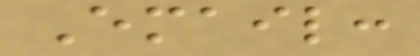Email:
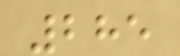285
